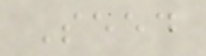Seed
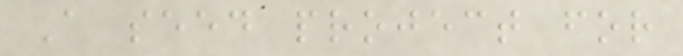A seed project for
